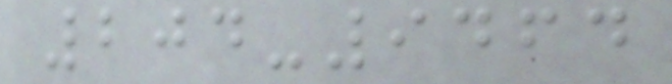204-9464
